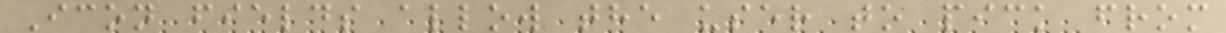Icon fields allow the user to pick from
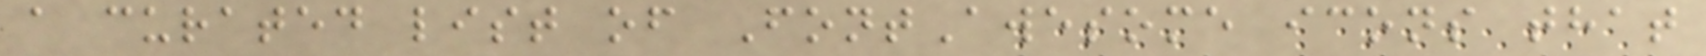a curated list of FontAwesome icons that
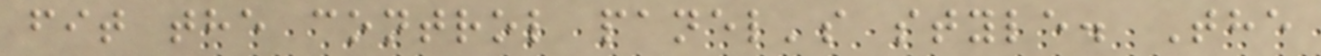fit the control panel's style. The
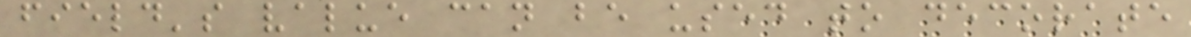field's value can be used to decorate
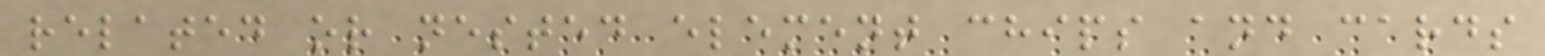related or nested element chips and cards
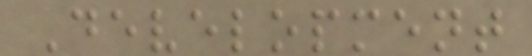Development
